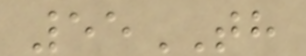55TH
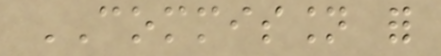COMMISSION for
